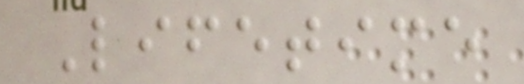Lifetime
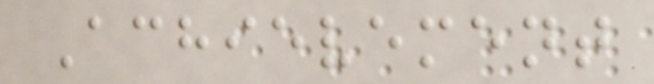Achievement
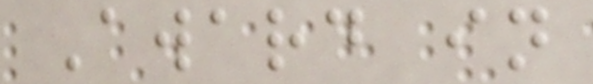Award in
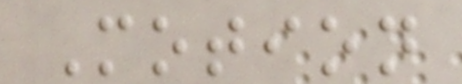Motion
